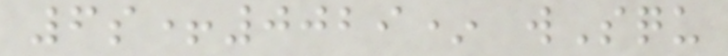6s+0029* wSqu
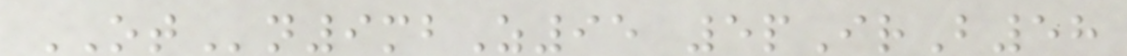OTn9mbZ95 5pIrB58
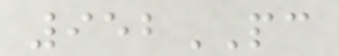952PC
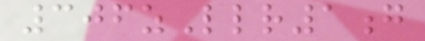306zLlr1g
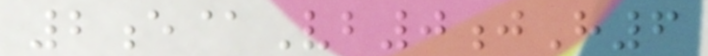2e@Vb0jH6
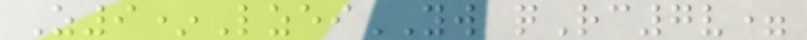Z9*LzeiYW qRc7v=
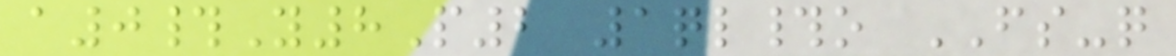a0#Y8P2 1ql#o FS-q
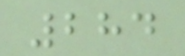284
